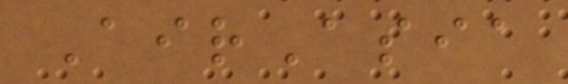AirAsia
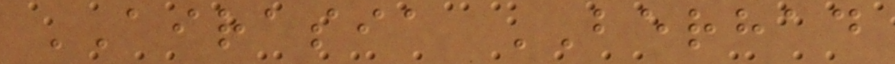AIRASIA BERHAD
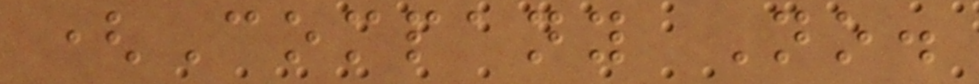(Company No.
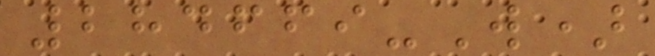284669-W)
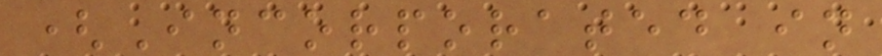(Incorporated in
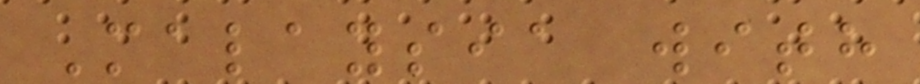Malaysia with
